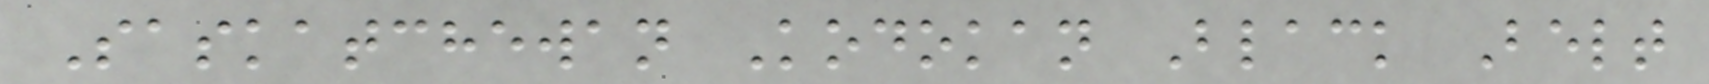Saskatchewan Kodokan Black Belt
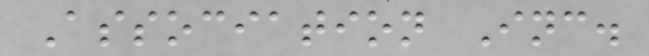Association Inc.
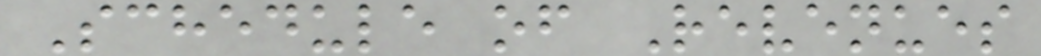Schedule of Revenues
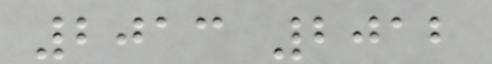2013 2012
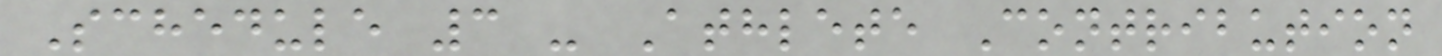Schedule 3 - Athlete Contribution
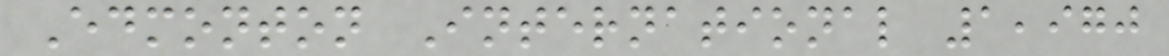Edmonton International 1,970
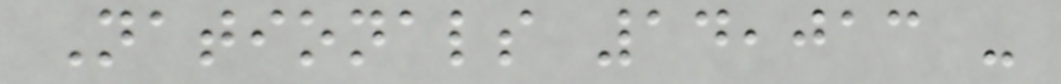Nationals 14,013 -
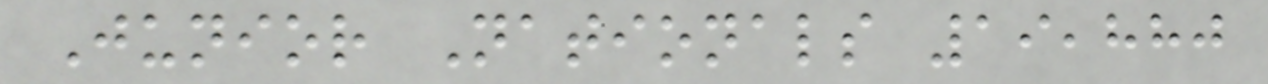Junior Nationals 19,880
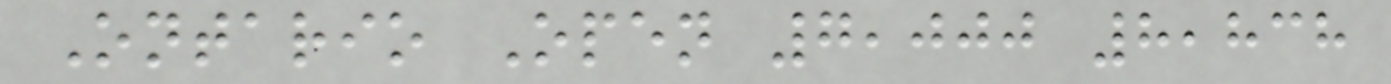Ontario Open 7,000 8,838
